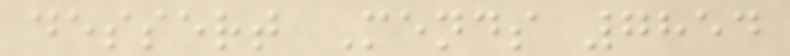dessert Mends 7854
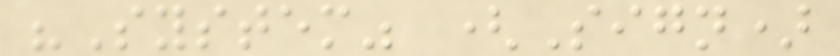"System" (Sign)
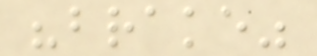"brake"
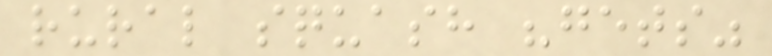rural squash "gets"
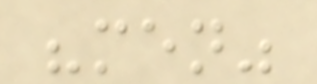"men"
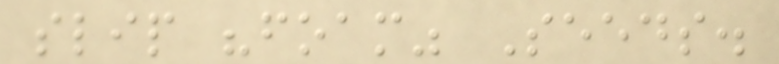slip "foam" Seeds.
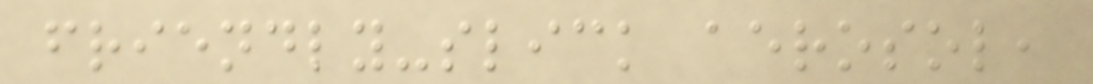friendly-slick aerosol,
